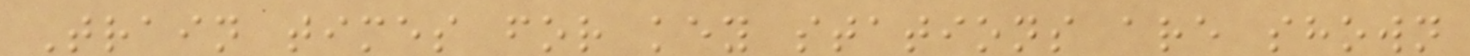Train times for key stations are shown
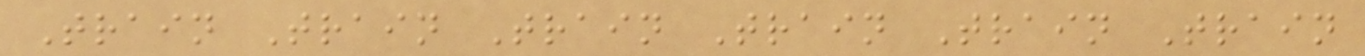Train Train Train Train Train Train
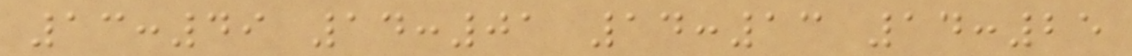13:49 14:01 14:13 14:25
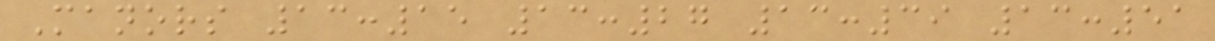Manors 13:15 13:27 13:39 13:51
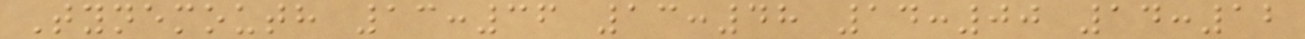Tynemouth 13:36 13:48 14:00 14:12
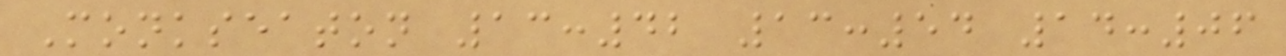Monkseaton 13:42 13:54 14:06
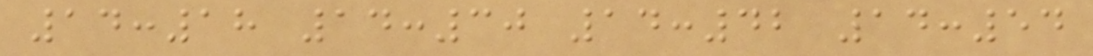14:18 14:30 14:42 14:54
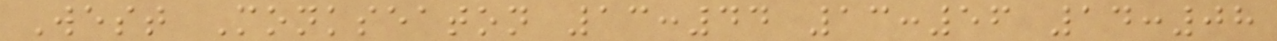West Monkseaton 13:44 13:56 14:08
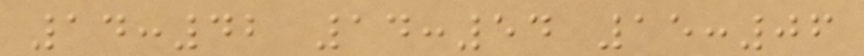14:42 14:54 15:06
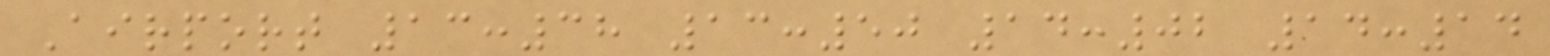Airport 13:38 13:50 14:02 14:14
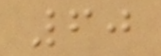60
